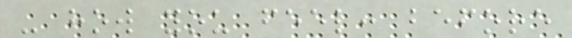- how you feel: before
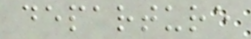departure
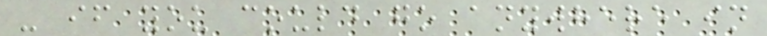- if you could go anywhere in
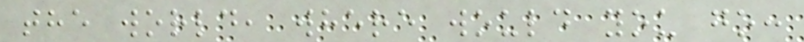the world, where would you go:
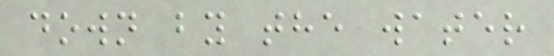down by the water
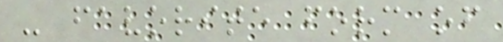- favorite form of
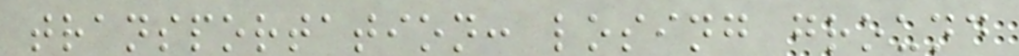transportation: losing ground
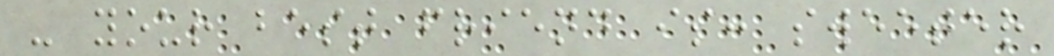- your best friend is: sweeter
